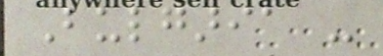Bulgaria -
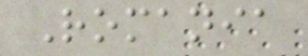Romania
